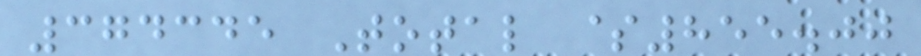374345 Total $855.00
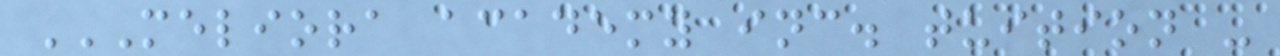MELIORA ACADEMY INC. TUITION -
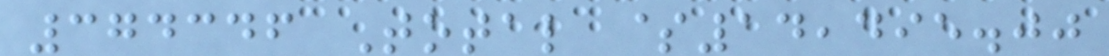374346 Total $14,495.00
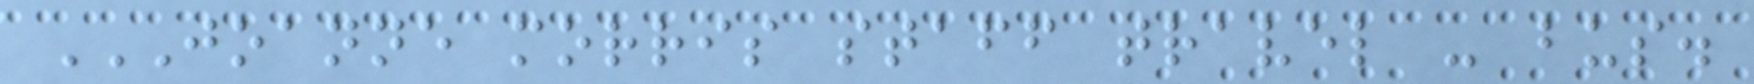JOANNE MORRIS STAFF TRAVEL - BUS.
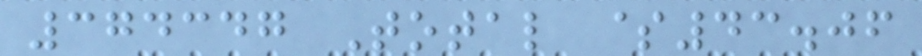374347 Total $43.06
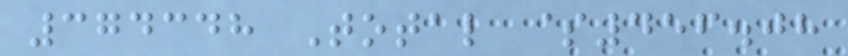374348 Total $456.08
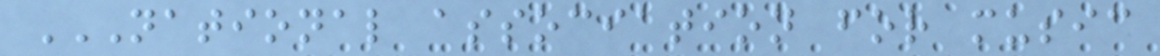NATIONAL ASSOCIATION FOR MUSIC
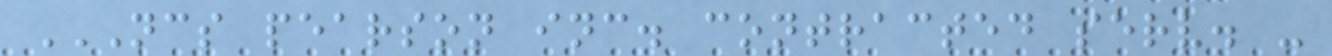NCS PEARSON INC. CONTRACTED SERV. -
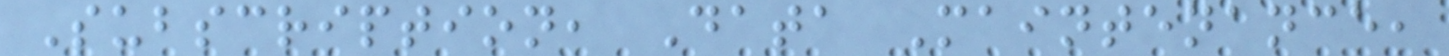Subscription, Data Maintenance,
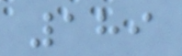189
